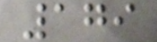179
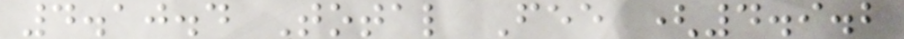4.10.4 Total Fee (4.9.2
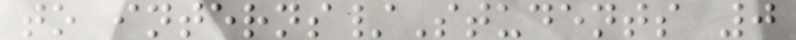to interns/Students 0
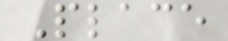Place
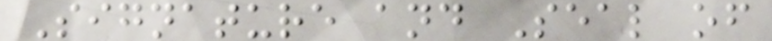Signature and Seal of
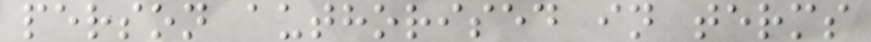person authorised in terms
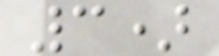3)
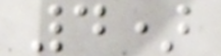4)
